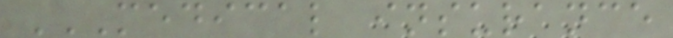MEDICAL INSURANCE
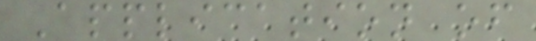Application of
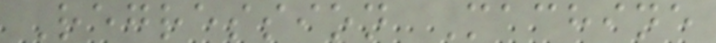Regression Machine
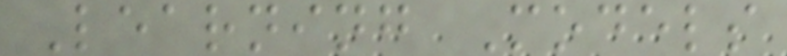Learning Models
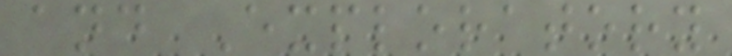and Exploratory
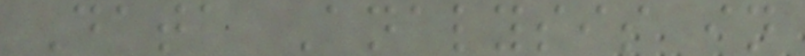Data Analysis in
